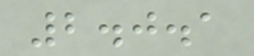2.0.1
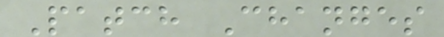Patch Changes
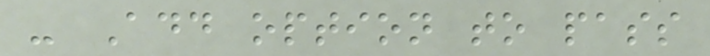- Add option to pass
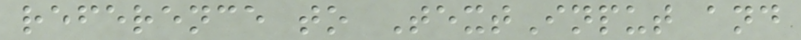reference to TextInput and
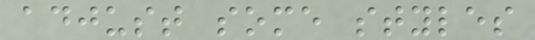adjust some styles
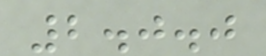2.0.0
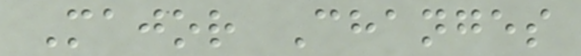Major Changes
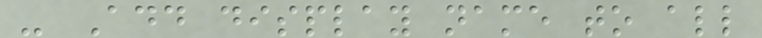- Add display name to all
